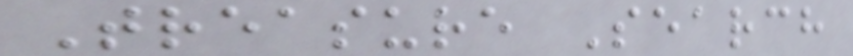Treasure Search
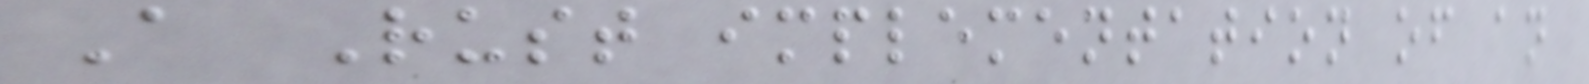A Rust implementation of an
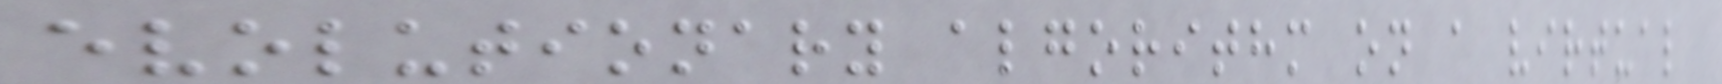evolutionary algorithm on a virtual
